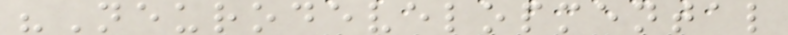"Neurodevelopmental
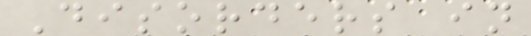Disorders in
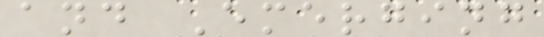and Emerging
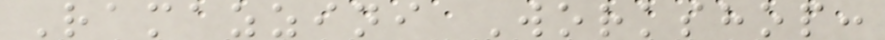Ramazzini Workshop:
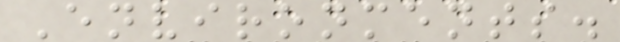Environments.
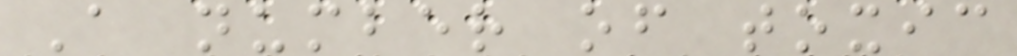A number of toxic
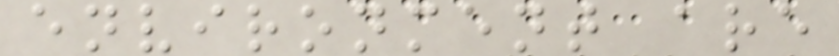environment are
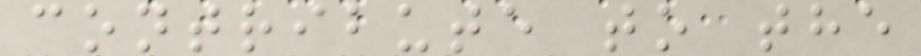contribute to the
